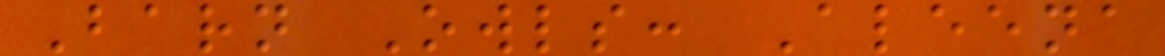Barn Owls: Aleena
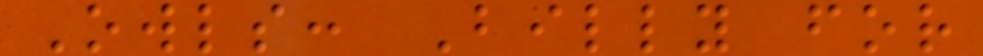Owls: Billy for
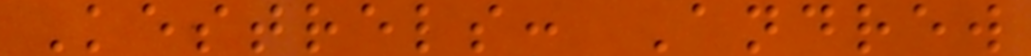Kestrels: Andrew
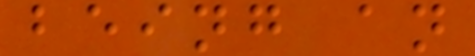being an
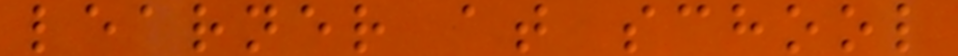learner at school
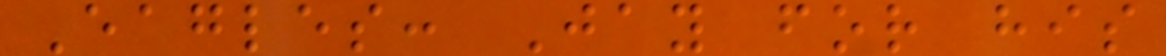Eagles: Jay for his
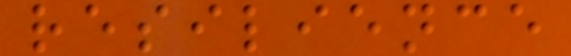resilience
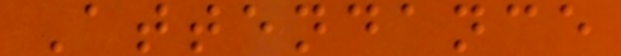Attendance
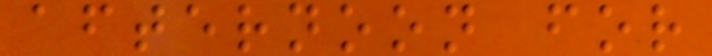afternoon for
